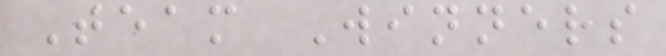Team Winners
